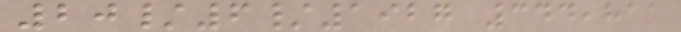20/6/1927 344,811
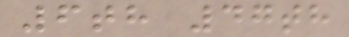6th 47th
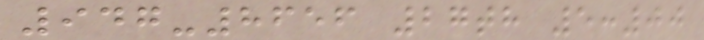947-8656 27th 5:00
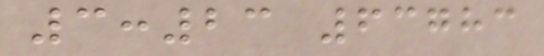3:23 63783
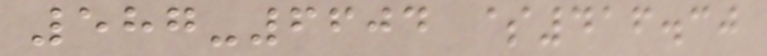587-6604 $416.30
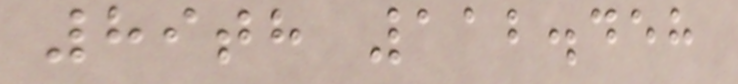89th 112.458
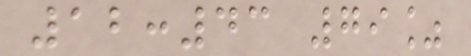12:43 79%
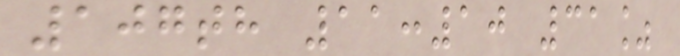107th 11:10 31%
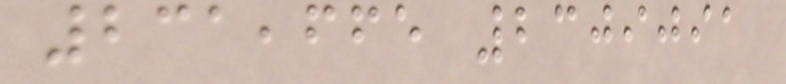231,665 2309091
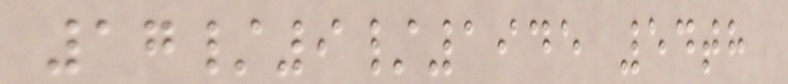17/9/1945 54th
